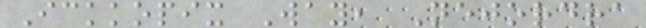Ickkopix Way, Nejordra
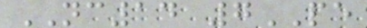NC14 7PE
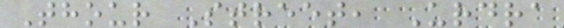Thour Street, Urdra
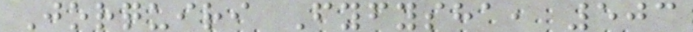Jorquiri Fyfysha, 503
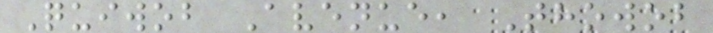Quiwob Avenue, Thowob
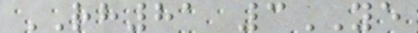RH81 3YE
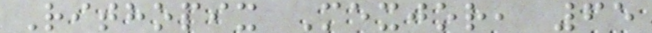Rithopix Mexjor, 65
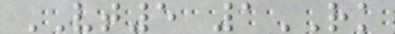VT5 1RK
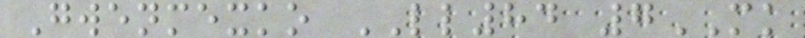Gwenmexko LL84 7MK
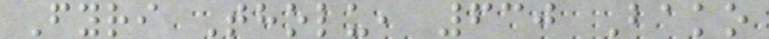Fyri Tholu, 630 Bako
